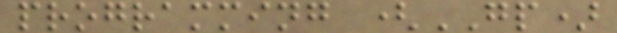programming (GP)
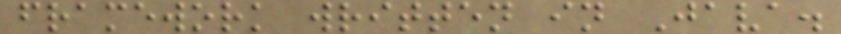framework written in Java.
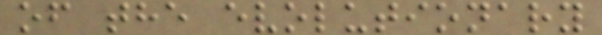of the evolutionary
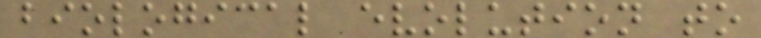biological evolution to
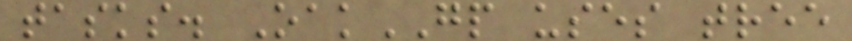tasks. OakGP uses tree
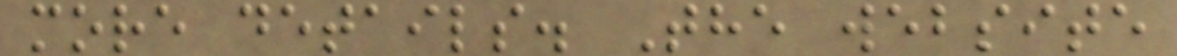more details. The website
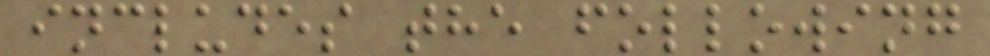includes the following
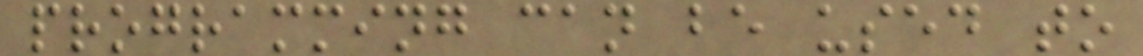programming can be used to
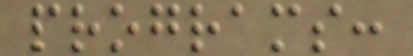programs:
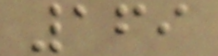169
